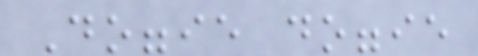Doggie doggie
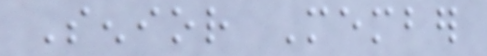Senior Member
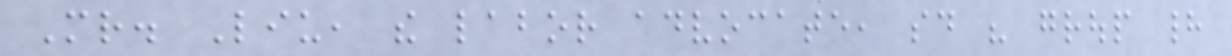Mr. Liu, the labor advocate, said his group had
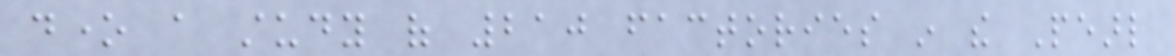done a study of 210 factories in the Pearl
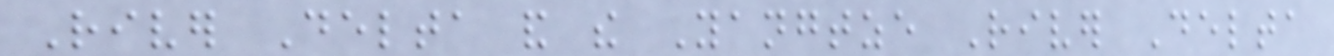River Delta and the Yangtze River Delta
